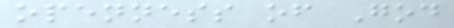openness of God
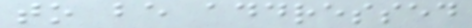to be addressed
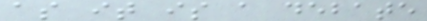as it is a debate
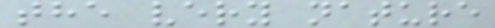the very nature
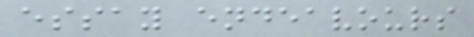essay endeavours
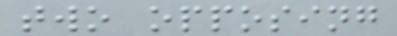two opposing
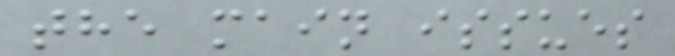the main issues
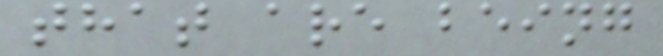that are being
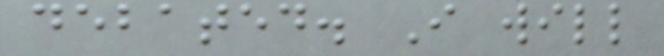debated. I will
